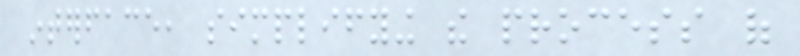interface, simplifying the process of
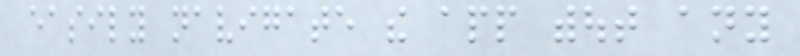easily navigate the app without any
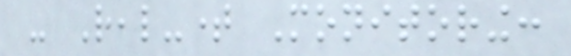- Real-time Monitoring:
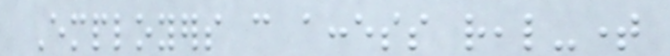Employers can access real-time
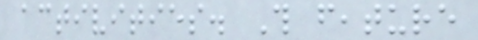activities. This feature
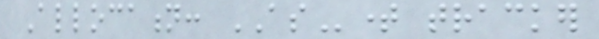Allocation: AStime tracker
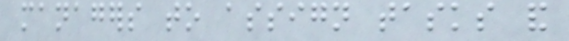managers to assign tasks and
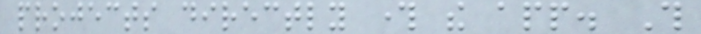projects directly through the app. This
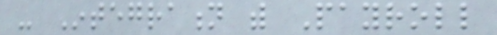- Integration with Payroll
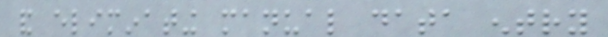and eliminating manual data entry
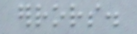errors.
